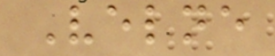Velne
